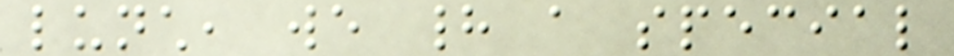lunch, we had a special
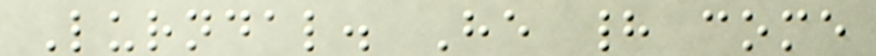Lurndal. He had come
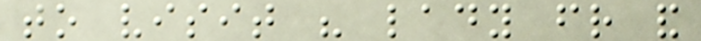to visit his lady friend and
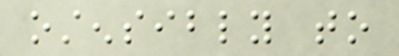ostensibly to
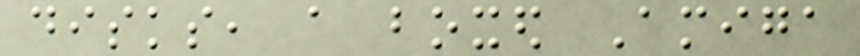disks, a boxed Amiga
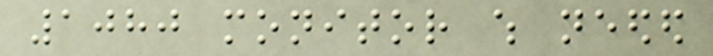1080 monitor which needed
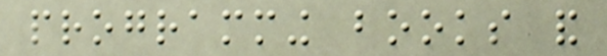programming books and
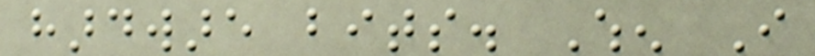hardware bits. When I
